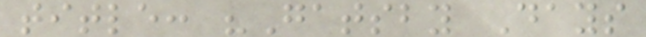title: "Gatsby Days
